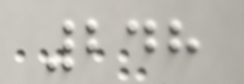248
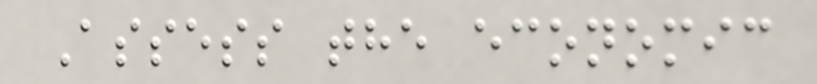Assess the economic
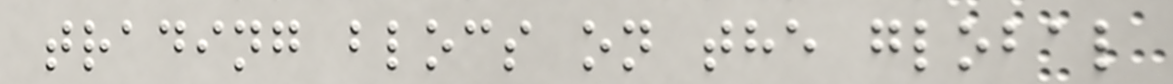trading blocs on the global
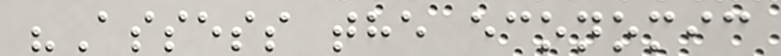"Assess the economic
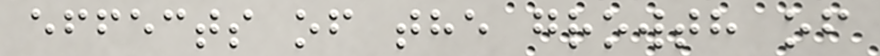effects of the growth of
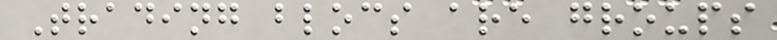Trading blocs are groups
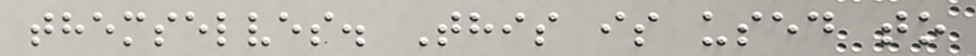themselves. This is used to
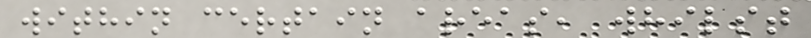within certain areas, whilst
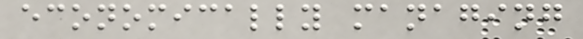economically managing
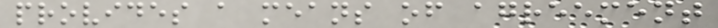provides a means of agreement
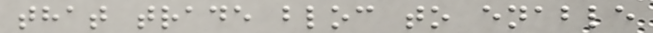that trade bloc to enable
